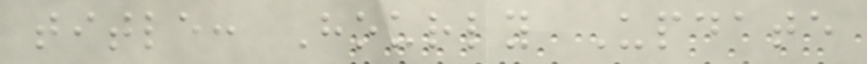title: Hourly Update
